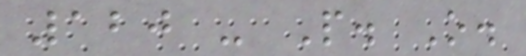120 - P. O.
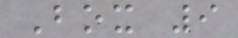Box 9
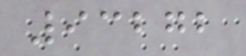93272
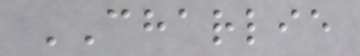CHARLIE
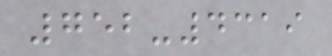752-4319
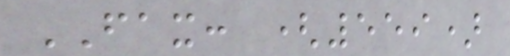FAX: (559)
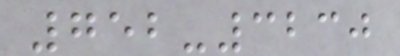752-3230
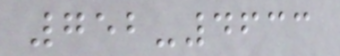752-4633
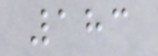183
